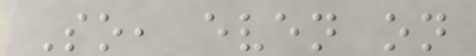So, even on
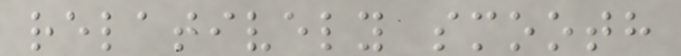relatively smooth
